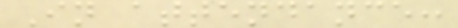In attendance:
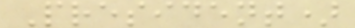President)
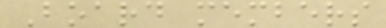Board members
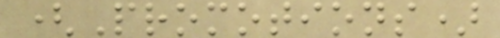(Promotions)
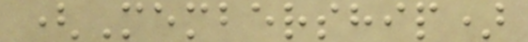(Membership)
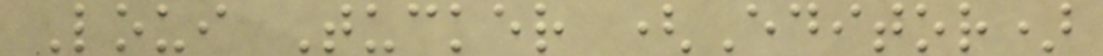Loui Tucker (Editor)
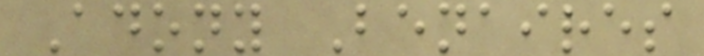Adony Benaires
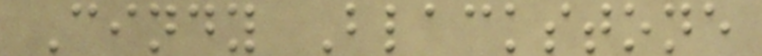Cindy Blackstone
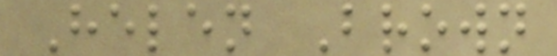Helen Brown
